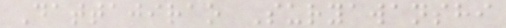Dattajirao Suryawanshi
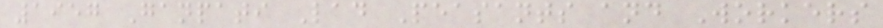1957 Ganpati Lad Peasants and Workers
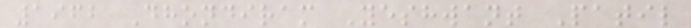1962 Dhondiram Yeshwant Patil
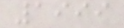1999
